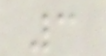3
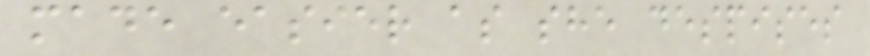made easier as she despises
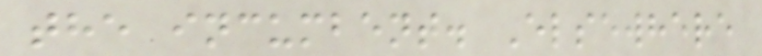the incumbent. Elsewhere
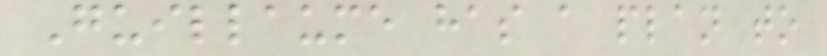Guillaume has a plan to
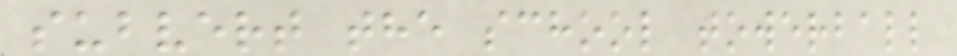subvert the school towerball
